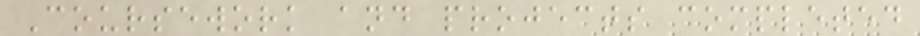Coursework and projects completed
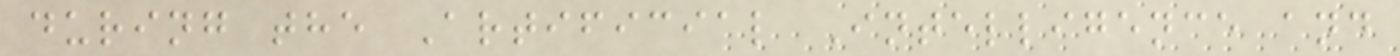during the Artificial Intelligence and
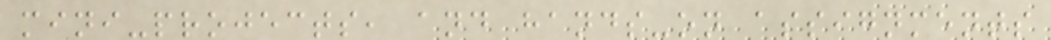mini-projects, and hands-on assignments
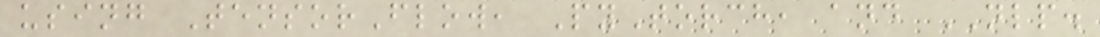using TensorFlow, PyTorch, and NLP.
